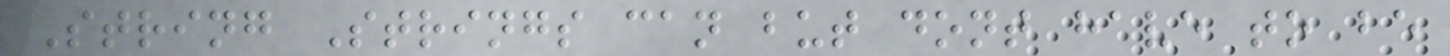String Strings can but dont have to be
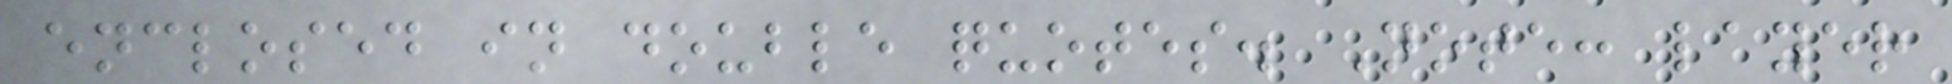enclosed in double quotes. Note: layer
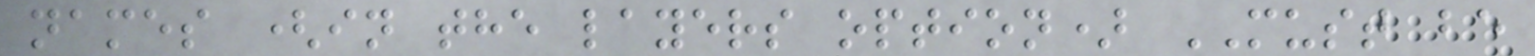names (in the layers option) MUST be
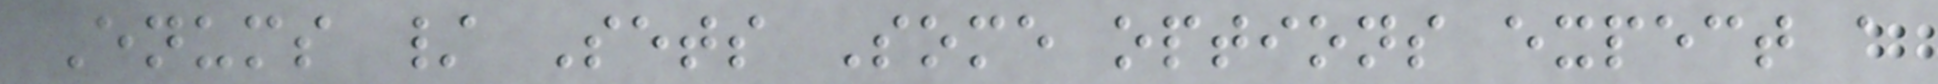Enums / Sets Some options expect a
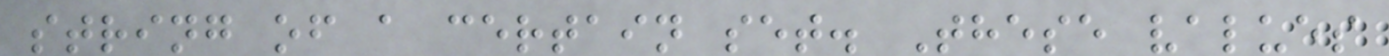string of a certain set. These values
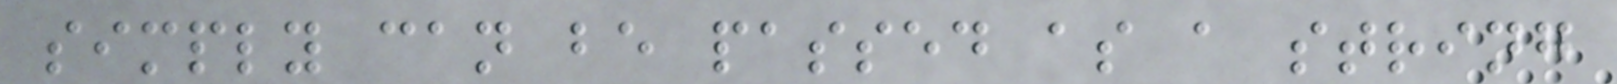simply can be passed as a string
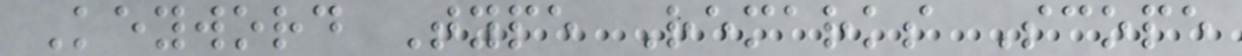Keyword Type Remarks Scope
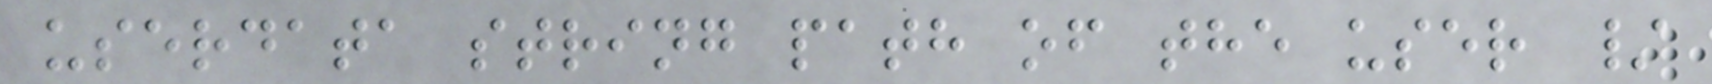userdata string path of the user /
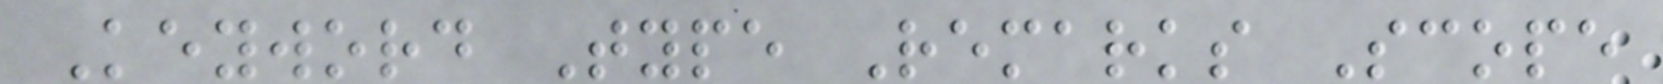Keyword Type Remarks Scope
